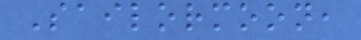Sailormoon,
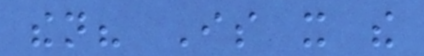then? Is it the
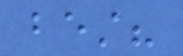best?
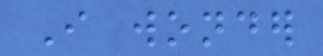I wonder
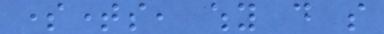sometimes, why do so
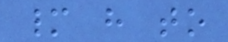many have to
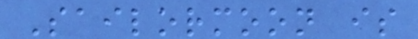Sailormoon is
